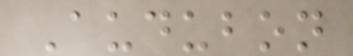Audubon
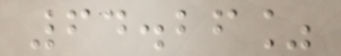64.26%
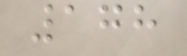178
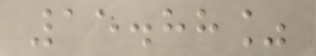15.88%
